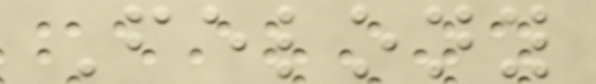Felony
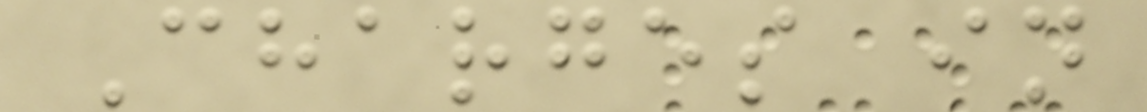Charges in
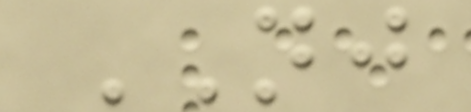NJ
